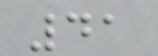41
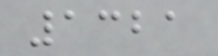1321
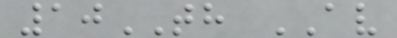10TH AV
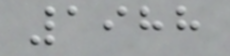1988
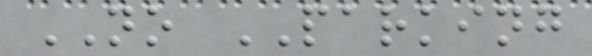NO PARKING
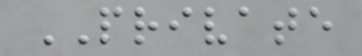PRIVATE
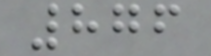876
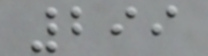299
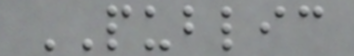PUBLIC
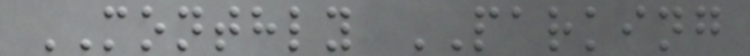MONTHLY PARKING
